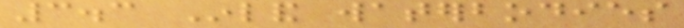3.3 Inland waterbodies
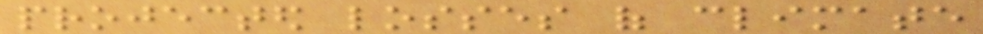projected losses of climate
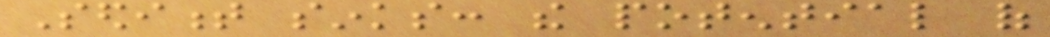Sediment sinks: the potential of
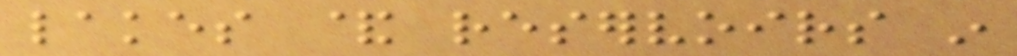lakes & reservoirs in
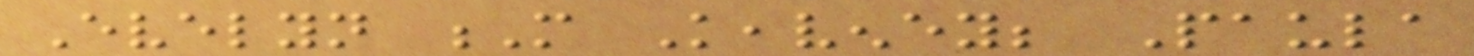Evelyn M Keaveney; Paula
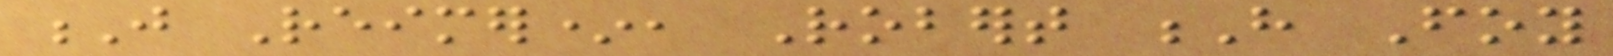J Reimer*, Robert H Foy
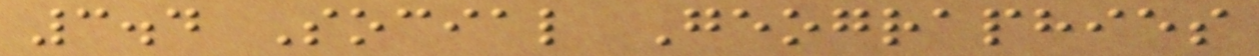3.4 Social Geographies
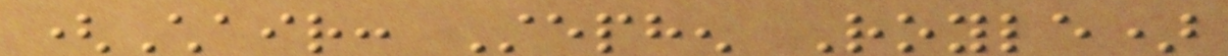(Chair: Stephen Royle)
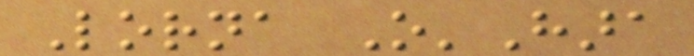Lorna O'Hara
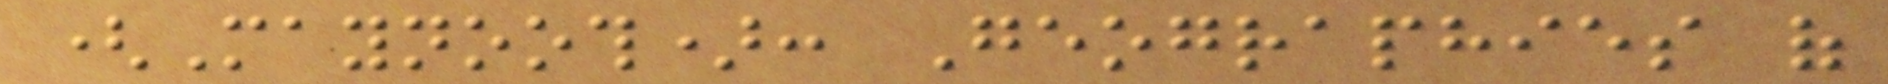(Maynooth): Geographies of
